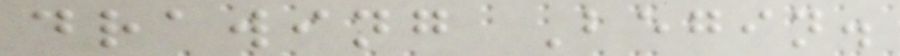drawing Begin.
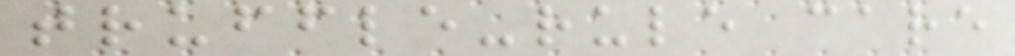truffle-rule care
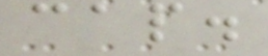cap.
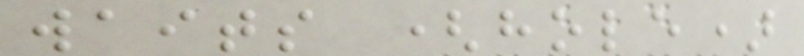waits (hole)
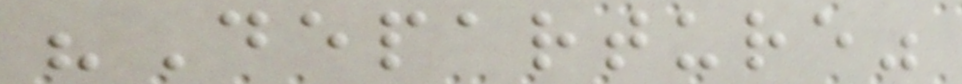"Departure"
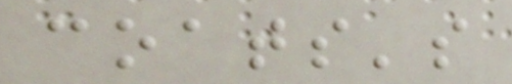coats's
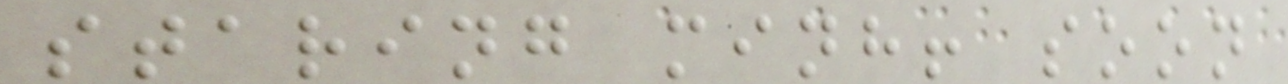staring minh! soon
